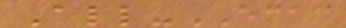All-ECAC
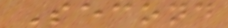Second
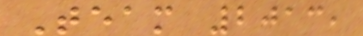Team 2013,
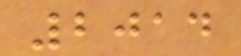2014
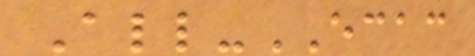All-ECAC
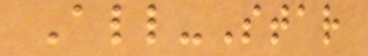All-Star
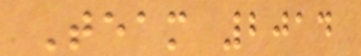Team 2014
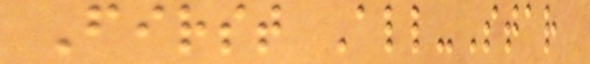First All-Star
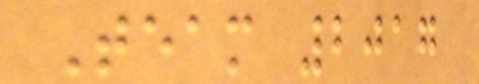Team 2017
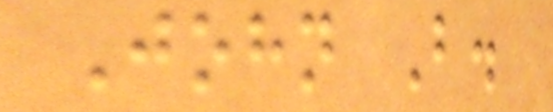John B.
